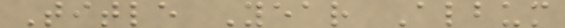Title Year Album
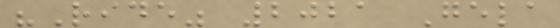"Ride" 2021 Gela
